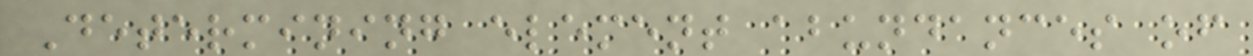Determining element abundances of
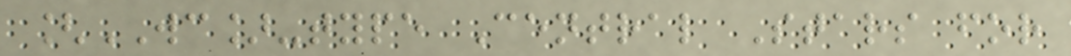[WC]-type Central Stars for
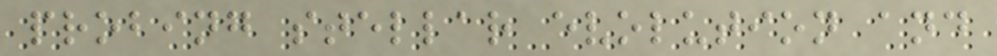probing stellar evolution and
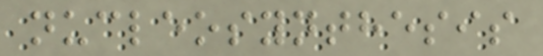nucleosynthesis
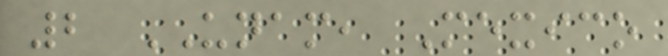2 UNAM, Mexico
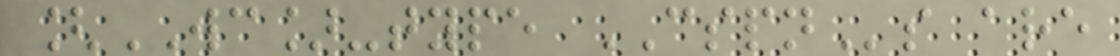[WC]-type CSPNs are
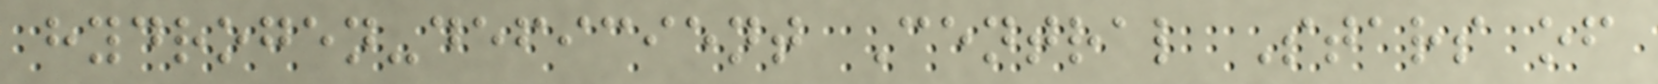hydrogen-deficient Central Stars of
